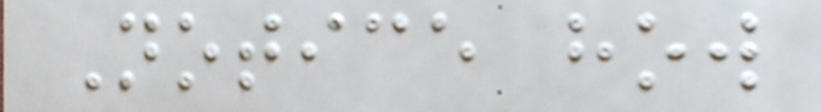Notice how
